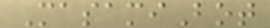MasamiBot
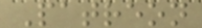Patreon
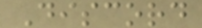Discord
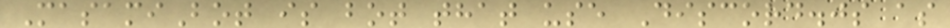MasamiBot is bot that use Discord.js as
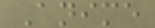Anime
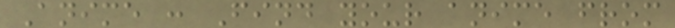Anime : Find your anime from
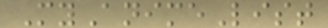MyAnimeList
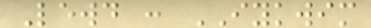Lewd : IYKWIM
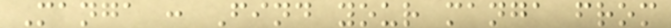Manga : Find your manga from
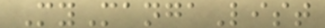MyMangaList
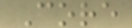Core
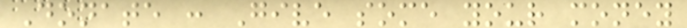Donate : Give some your money
